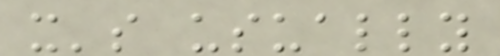it's usually
